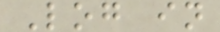Log in
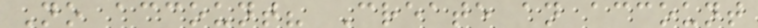No account? Create an account
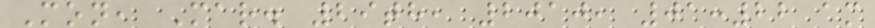Mon, Mar. 29th, 2010, 01:22 am
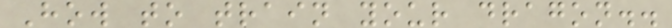How to train your dragon..
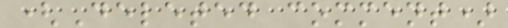(Deleted comment)
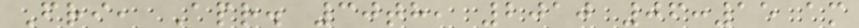Fri, Apr. 30th, 2010 06:15 am
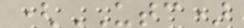(UTC)
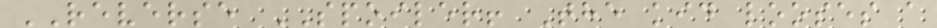REVERSE SPOILER! The kid looses a
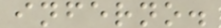inferno.
